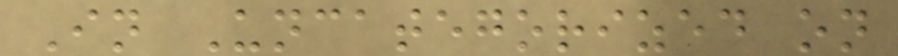In Uncategorized on
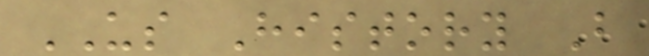US History B
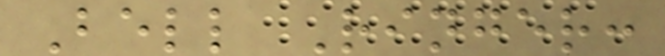Bell Ringer:
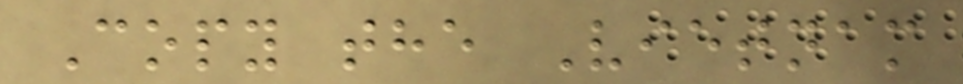Copy the Vietnam
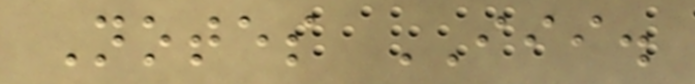Notes III.
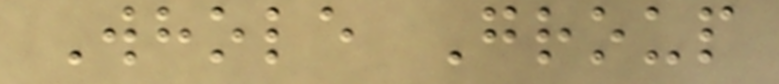Whole Group
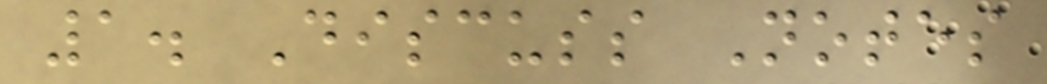1. Discuss Notes
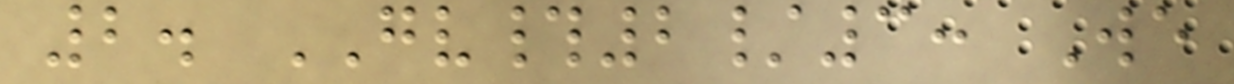2. GV#2/3: We
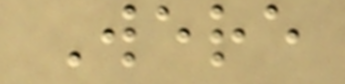Were
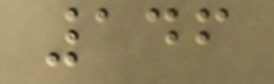146
